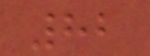82
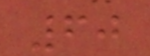60
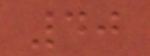40
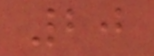20
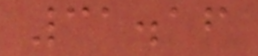31.16
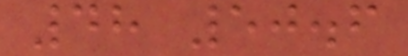48 50.6
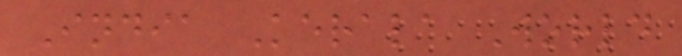India Kerala World
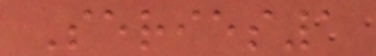Series1
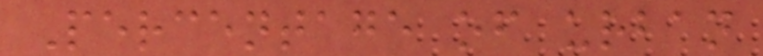Percentage of urban
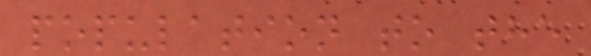population to the
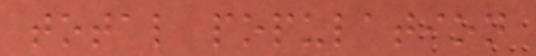total population
